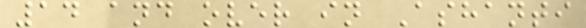14 and over in Ashanti
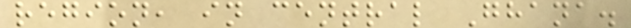region, in central Ghana.
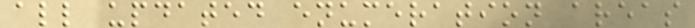all updated enumeration areas
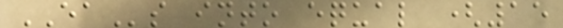EAs into equal (15
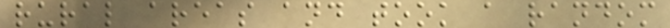rural areas and took a random
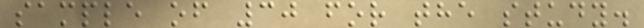sample of 30 for the study.
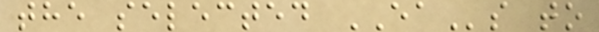the selected EAs to
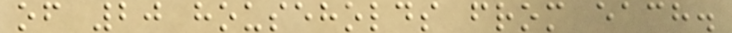of 20 households from each.
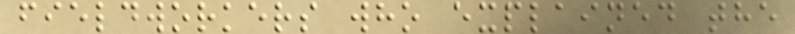fieldworkers who explained the
